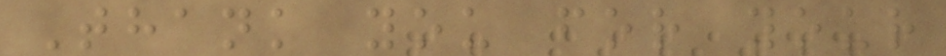Thank you for your
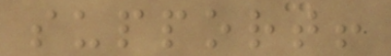support!
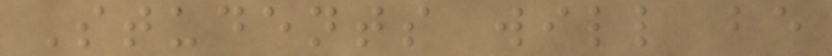Students will be
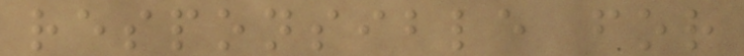responsible for
